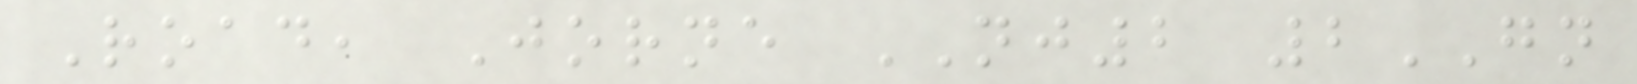Road, Jorne NJ2 2GN
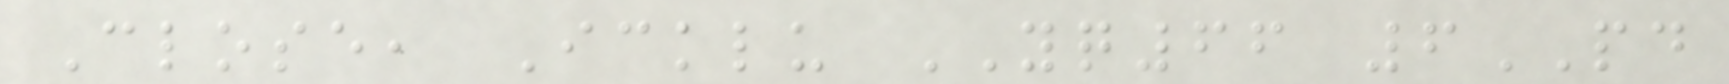Close, Icklu YQ66 6PD
